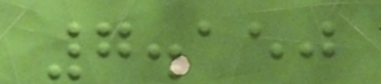7.150
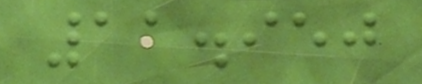11.950
